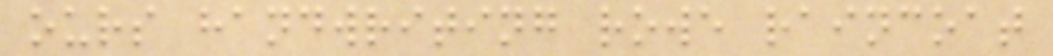ours handwriting rowe raincoat
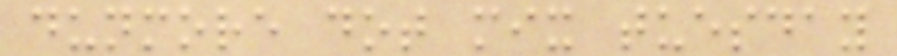dunmore dot mix tuesday
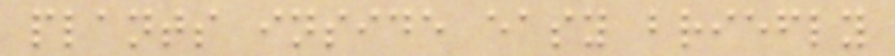plants inside easy briefly
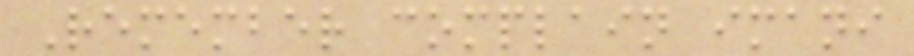Remember complain imani
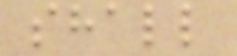shall
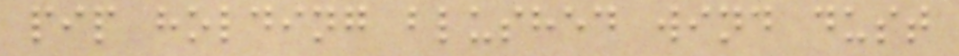pip holding blushed wind dust
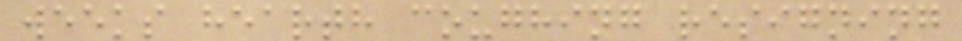weeks hearth coughing resigning
